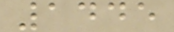1445
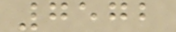7572
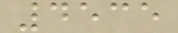4535
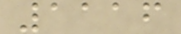1116
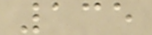135
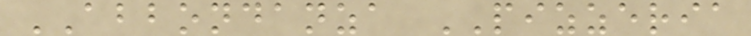ABBONDANZA PIZZERIA
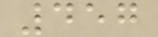457
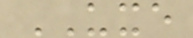UXE
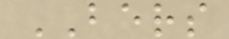BERS
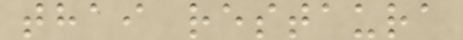thai restaura
